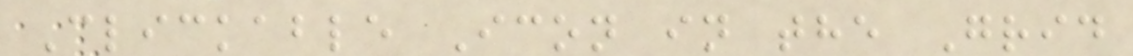Clickable Icon in the Grid
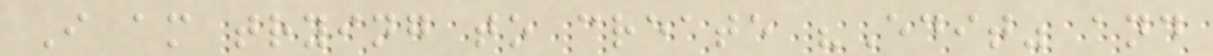I am trying to create "Edit" and
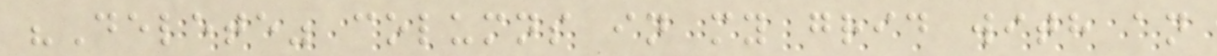"Delete" columns in my grid with an
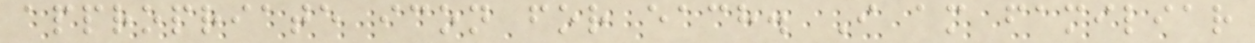appropriate icon for each. I am familiar
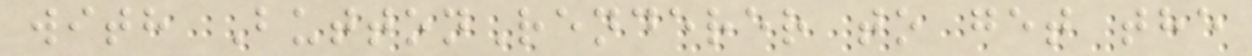with ButtonRenderer to get the
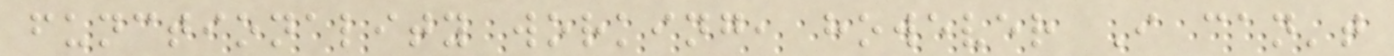functionality working, however I can't
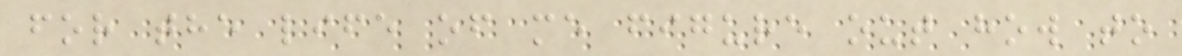for the life of me figure out how to
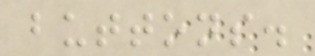buttons.
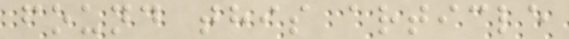found this article
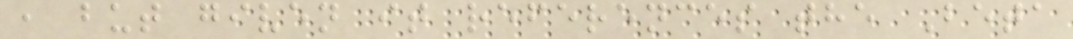, but given it references the Beta
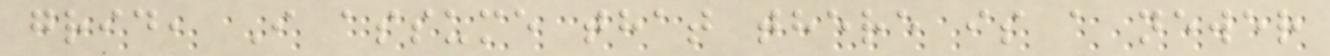grid, I assume that there is a newer
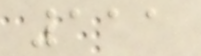111
